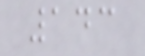143
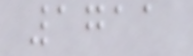1711
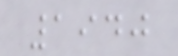1940
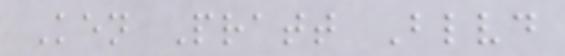Ken Pratt Blvd
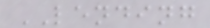LENDING
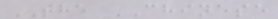THE CHINESE
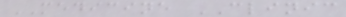MEDICINE CLINIC
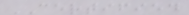CERTIFIED
